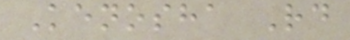Kenosha Rd
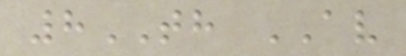8TH AV
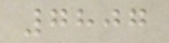7807
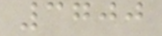3700
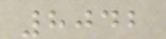8042
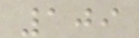109
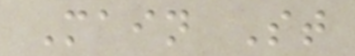Main St
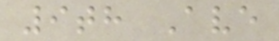9th Ave
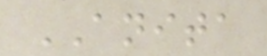ANITA
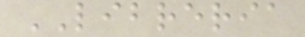LIBRERIA
